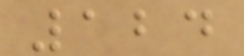124
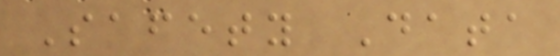Safety Data
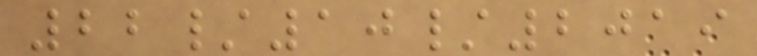22/10/2019
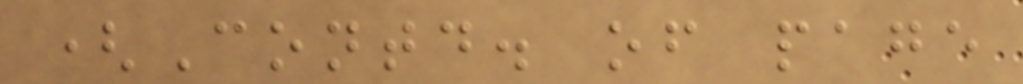(Contd. of page
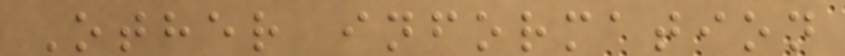Other information
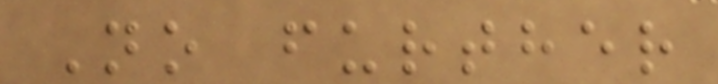No further
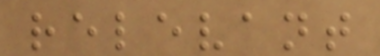relevant
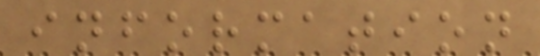information
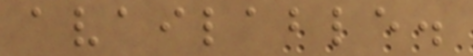available.
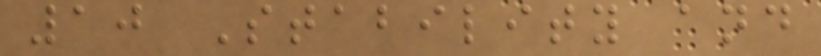10 Stability and
